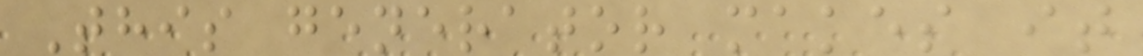This generator makes it
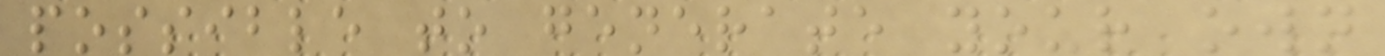possible to generate your own
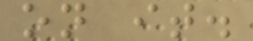on it.
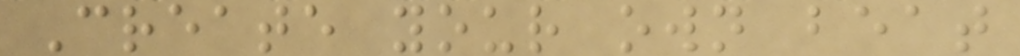Create your own beat
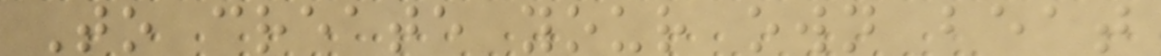To create your own beat
